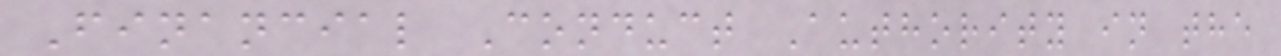Financial Conduct Authority in the
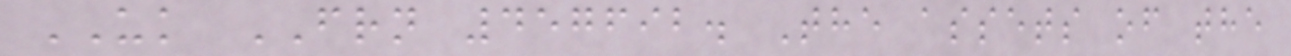UK FRN 457692. The assets of the
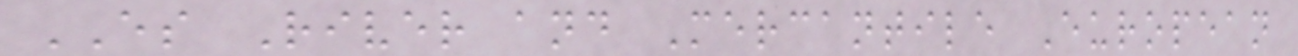ES River and Mercantile European
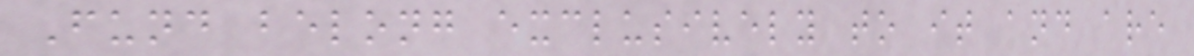Fund belong exclusively to it and are
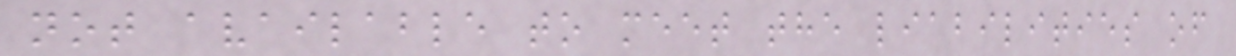not available to meet the liabilities of
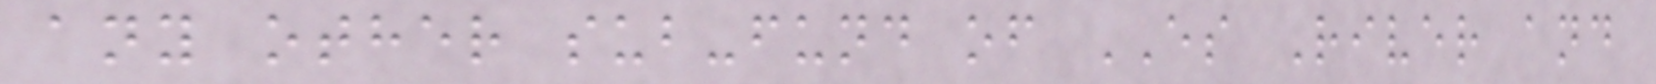any other sub-fund of ES River and
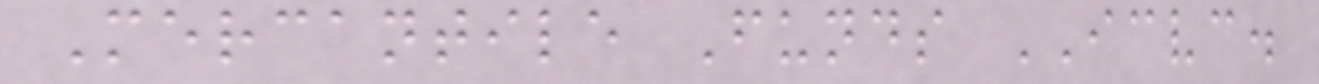Mercantile Funds ICVC.
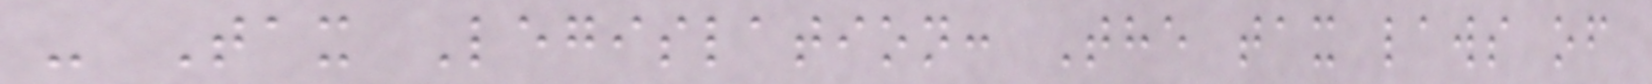- Tax Legislation: The tax laws of
